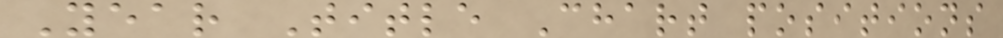Year Title Chart positions
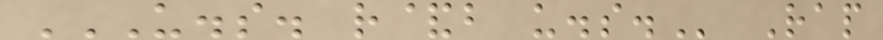U.S. R&B U.S. Rap
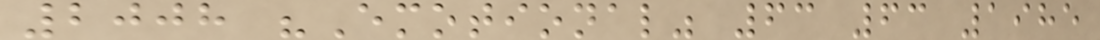2008 "Emotional" 63 63 1985
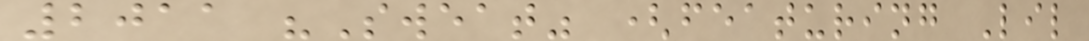2011 "Sweat" (featuring Lil
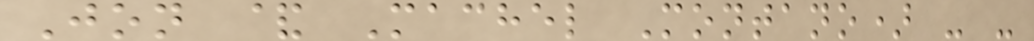Jon & Machel Montano) - -
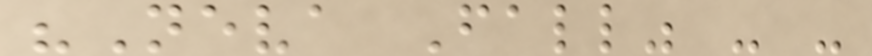"Neva Fall" - -
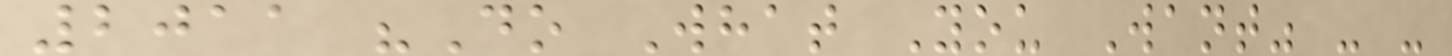2011 "Do What You Want" - -
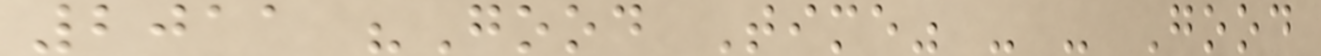2011 "Good Time" - - Good
